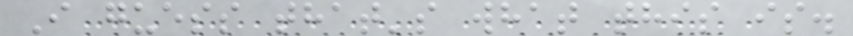I guess that's what this is.
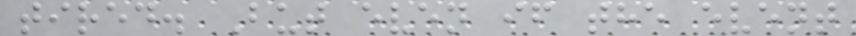tired. But even if the event
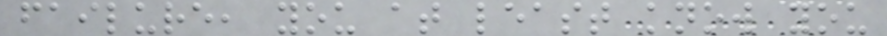failure, you at least know you
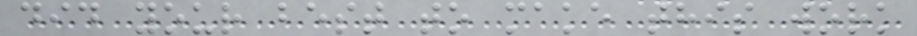did your best to make this work
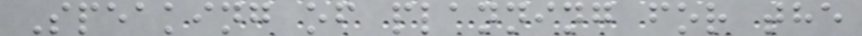Speaking of planning for the
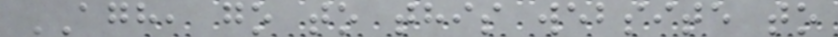AGH, go to this website to
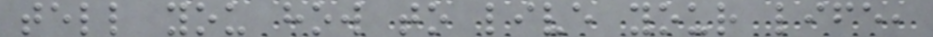tell you how to live your life,
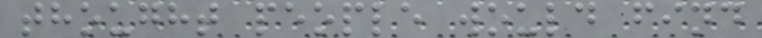thought people would find
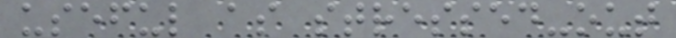useful as stressed-out
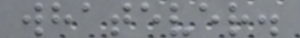whatever.
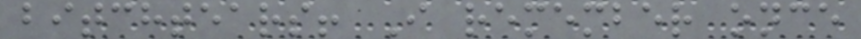bitchtears! I remember once
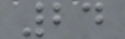24
